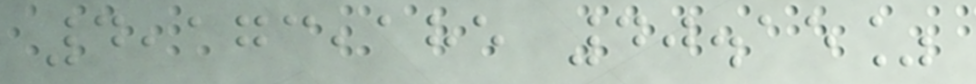4,173,185 40.15%
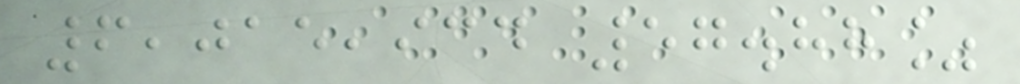6,015,934 57.88%
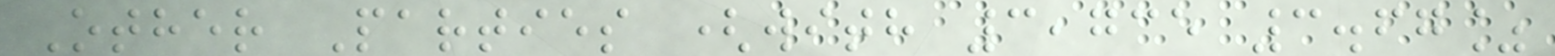Other Parties (with 3,735 3.67%
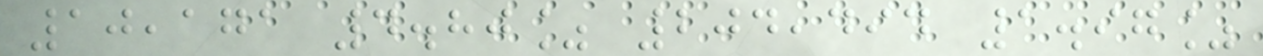10,171 4.80% 204,494 1.97%
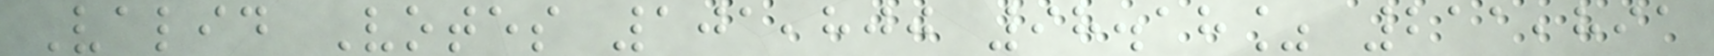Valid Votes 101,800 98.18% 211,891
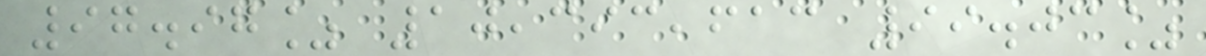97.97% 10,393,613 99.03%
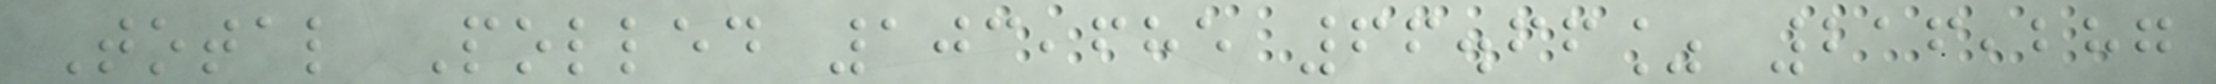Total Polled 103,685 66.66% 216,287
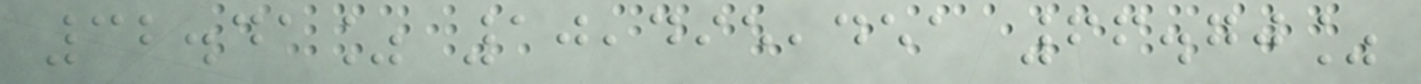32.41% 10,495,451 66.70%
